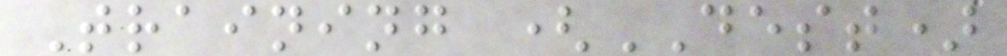Training (DEST)
